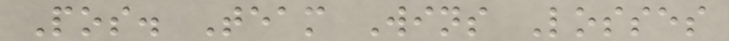Pos. Team Wins Losses
